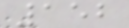152
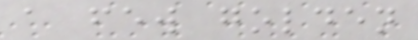a few golden
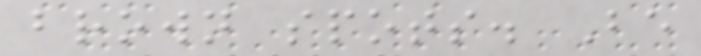brown spots. Be
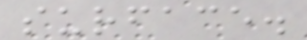surface.
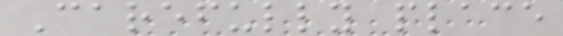Carefully place
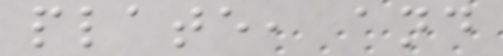plate, and
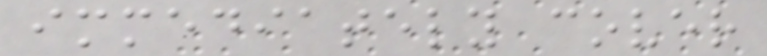immediately cover
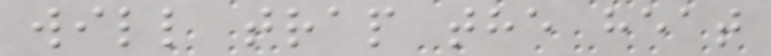will trap the heat
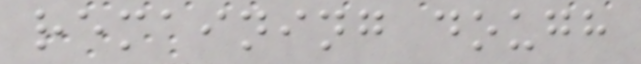remaining dough
